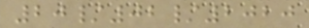20/02/2020
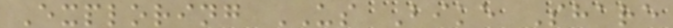Exploring US Bike Share
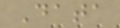Data
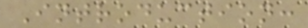Introduction:
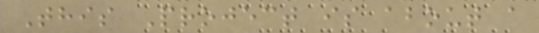This Project is about a
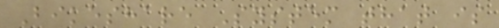Bikeshare System that is
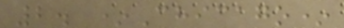2. *Chicago*
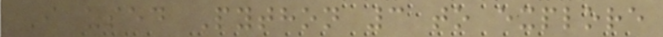I used Python 3 to explore
